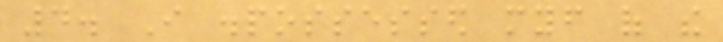4. I dispossessed myself of the
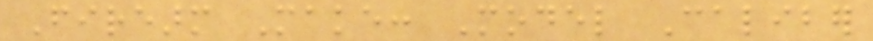Firearm Make: Model Caliber
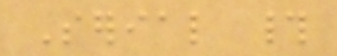Serial #
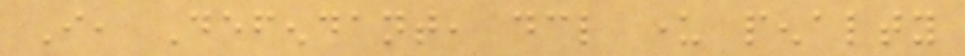I, Defendant, declare under penalty
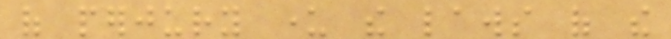of perjury under the laws of the
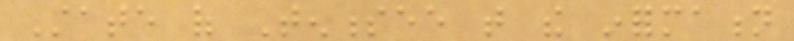State of Tennessee that the information
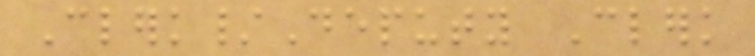Clerk/Deputy Clerk
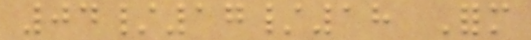04/17/18 Form
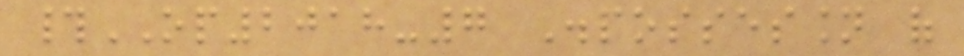#OP2018-7 Dispossession of
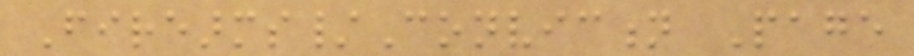Firearms/Conviction Page
